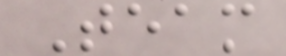Team
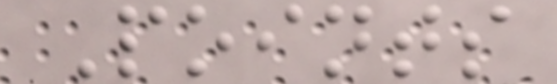Points
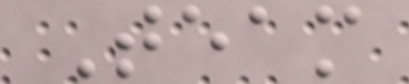Team
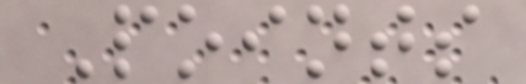Points
